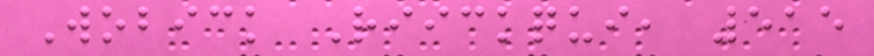Wobick Riickqui, 515
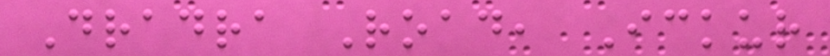Dradra Road, Ickur
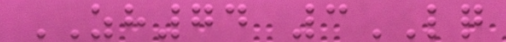ZH74 3LQ
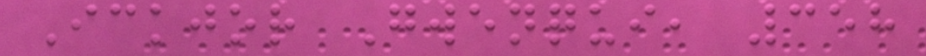Ickjor Gwenqui, 358
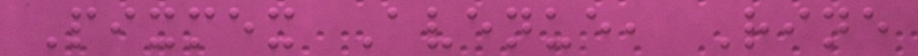Pixmex Avenue, Rine
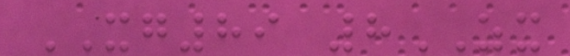XG89 8ZX
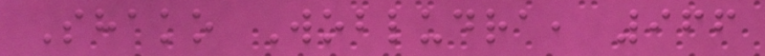Shako Wobludra, 966
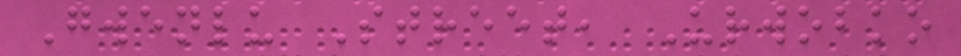Gwenlu Street, Urwobko
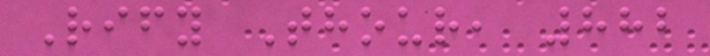Rify Thour, 882
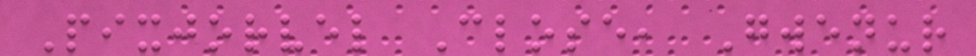Pixjorvel Close, Gwenur
